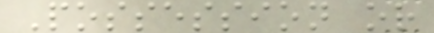Possession or
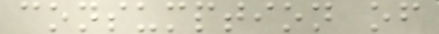consumption of
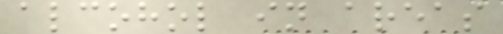alcohol in areas
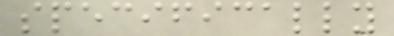specifically
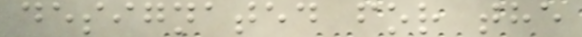designated for the
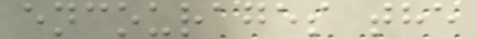encourages the
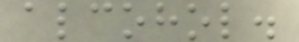alcohol.
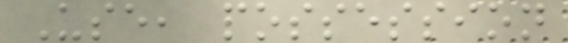Use, possession
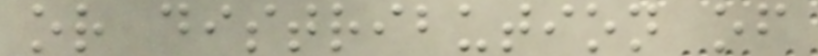or distribution of
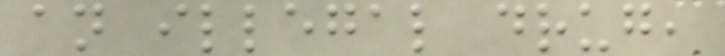an illegal drug,
